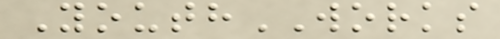YouthWORKS
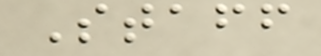Staff
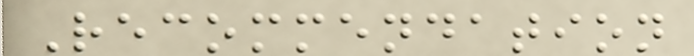Recommendation
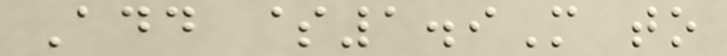Add $1.9M to
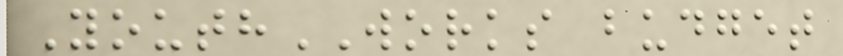YouthWORKS budget
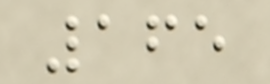165
